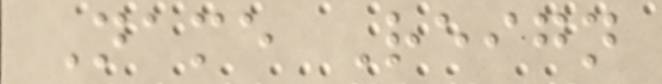Name Reign
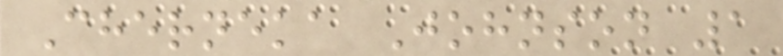Cherneka Johnson 1
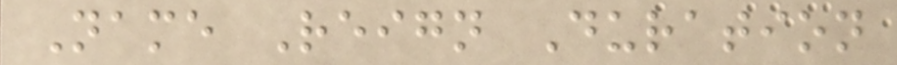Name Reign Duration
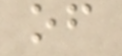of
